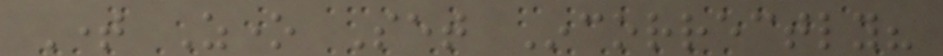Time Zone Set Incorrectly?
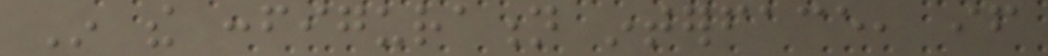In the configuration interface, if
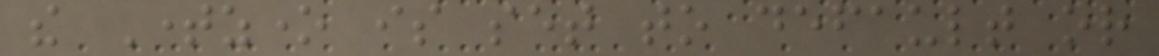the Timezone is set to default or
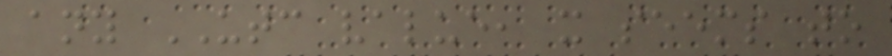any UTC value, it seems to
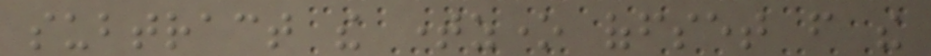subtract the timezone offset from the
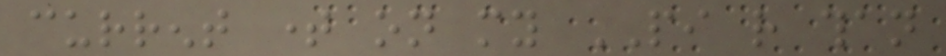current time on my PI rather than
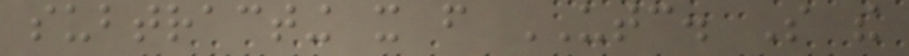subtracting it from UTC. So the
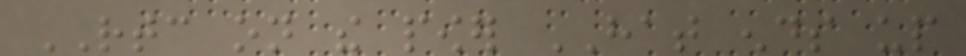RTC on the power HAT ends up
